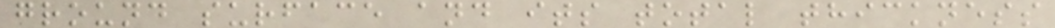ground surface and its total thickness
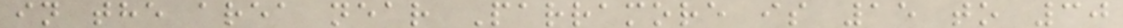in the area near Parramore is 15 to 30
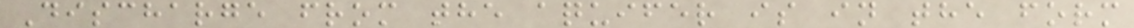Discharge from the aquifer is in the form
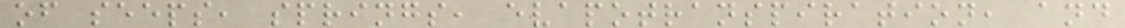of seeps, springs, evapotranspiration, and
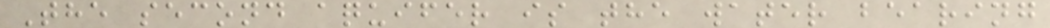The second aquifer is the water bearing
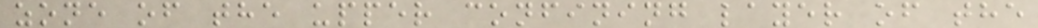zone of the upper confining layer of the
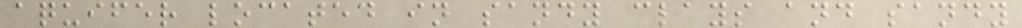aquifer located in sandy clays and sandy
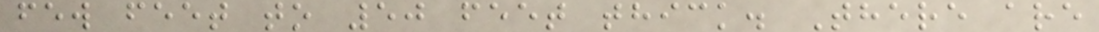few feet to 50 feet thick. There are
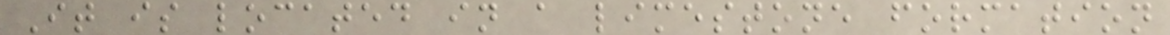It is located in a limestone formation
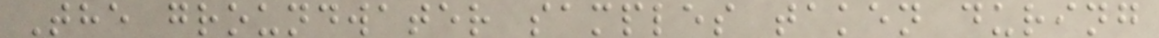The groundwater samples taken during
